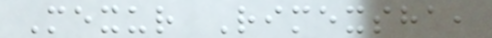Mexur Rimexsha,
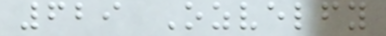629 Ozvelfy
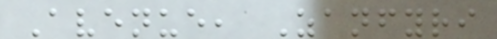Avenue, Zanfyri
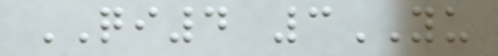QI4 3YU
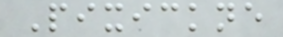Pixickne
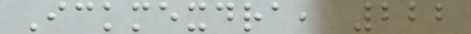Ickmexdra, 222
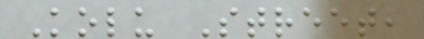Kolu Street,
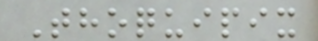Thoquipix
